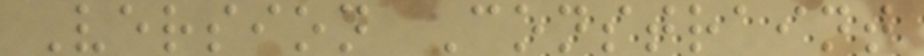Version Constraint
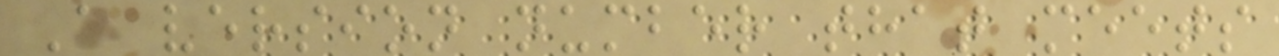A version number that meets
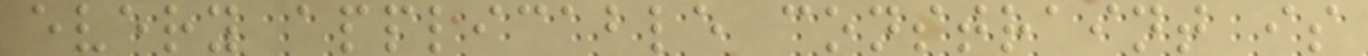every applicable constraint is
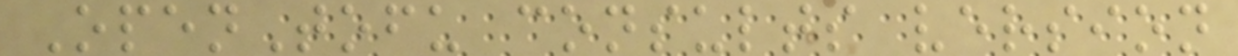OpenTofu consults version
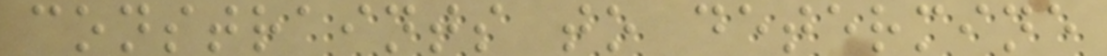constraints to determine
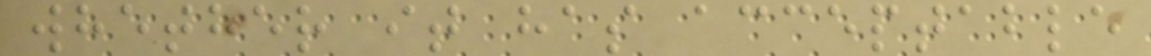whether it has acceptable
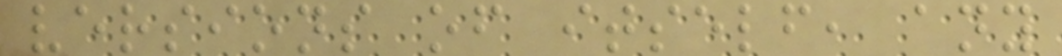versions of itself, any
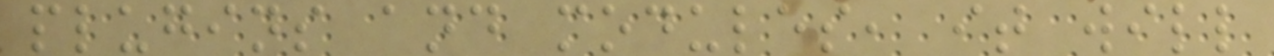plugins and modules, it will
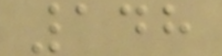148
